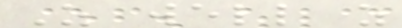As well as
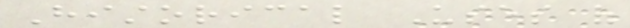Historical Uses of
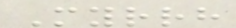Myrrh
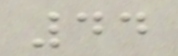44
